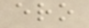ero
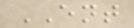ENT
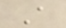A
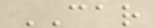CAR
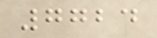7724
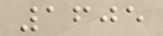1605
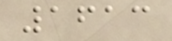1613
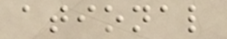ational
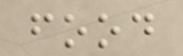food
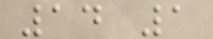14 1
